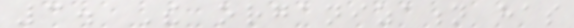3. The organization has
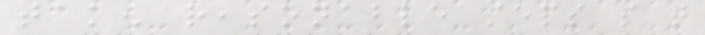taken reasonable steps so that
